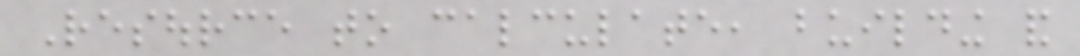Resource to calculate, building and
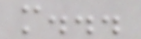more...
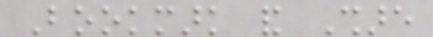Bookmark and Share
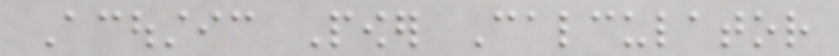Acoustic Power Calculator
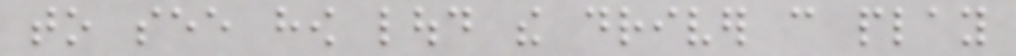to see how loud the driver can play
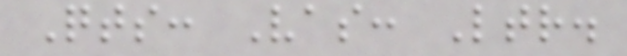Qts: Vas: Ltr.
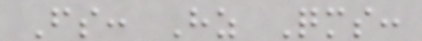Fs: Hz Qms:
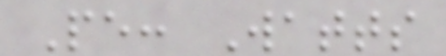Pe: Watts
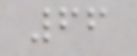66
